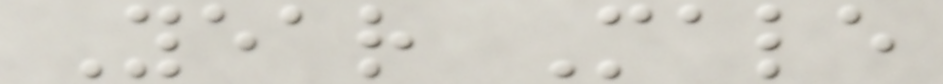Year Male
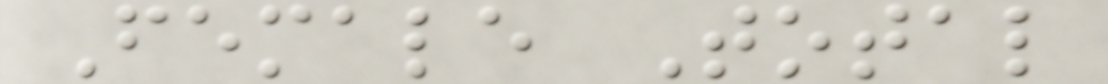Female Total
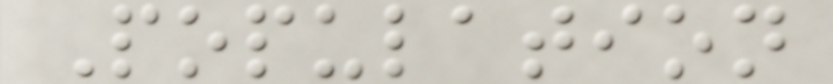Population
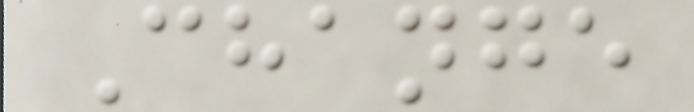Change
